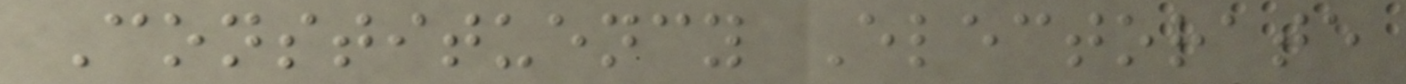Constituency Electorate
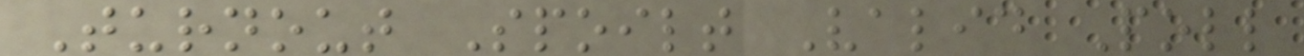Turnout Spoilt Valid Poll
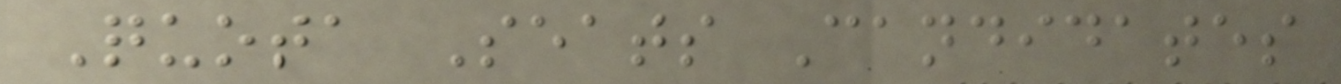Quota Seats Candidates
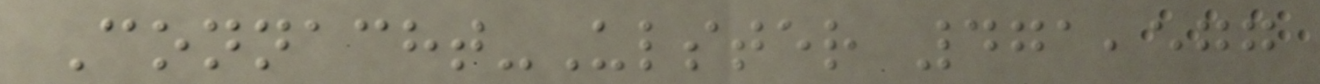Connacht-Ulster 471,577
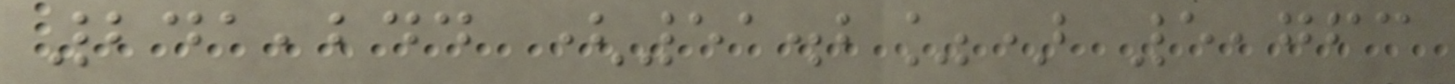241,244 (51.2%) 5,763
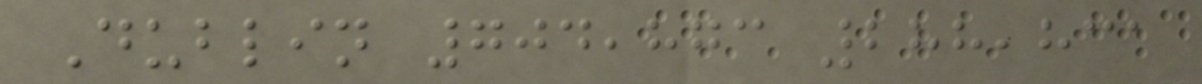Dublin 704,873 288,831
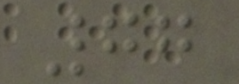77
